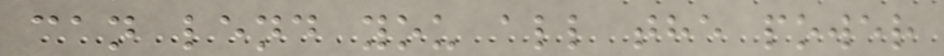can lend you all the power
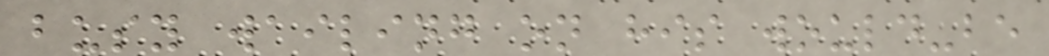busy wailing on his would-be
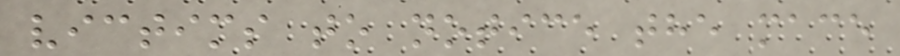victims to notice the mace
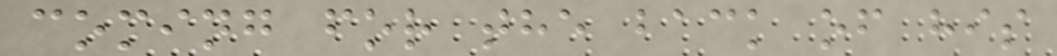coming for the back of his
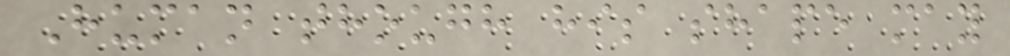Human though his shape may
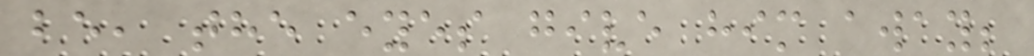be, the eyes give him away;
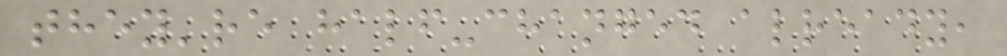they're half-changed already,
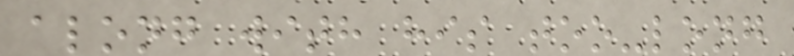along with his too-long
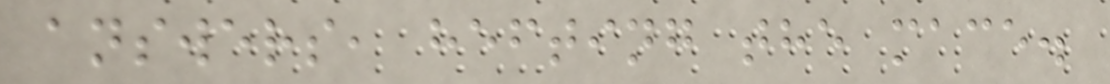answers, hefting the mace.
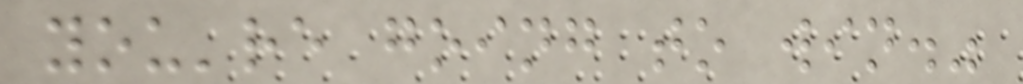you're going to win."
